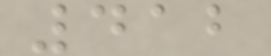412
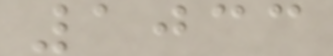1033
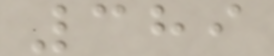389
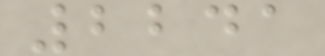2241
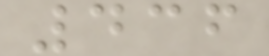436
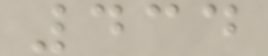434
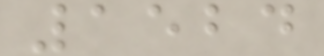1524
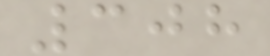308
